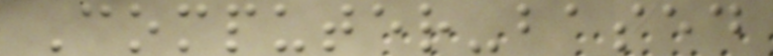Computer-based
